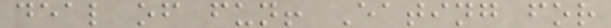deal of fun! Eating for
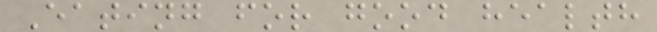Eating for good health
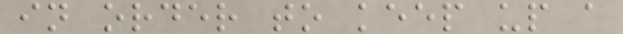in order to keep up a
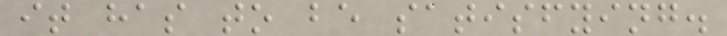it has to be satisfying.
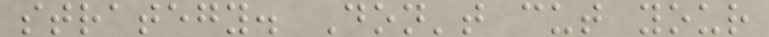strategy. Don't cut your
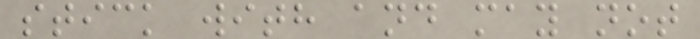stick with and may not
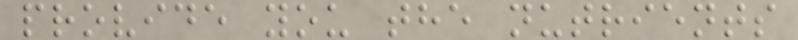provide you the nutrients
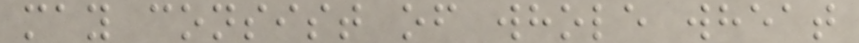may consist of whole wheat
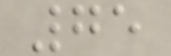75
